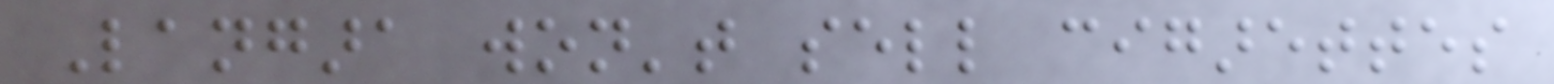Langara won't sell cigarettes
